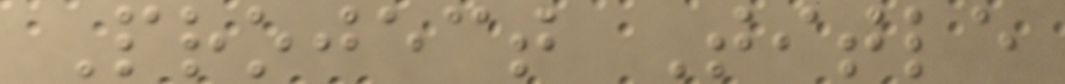Project Title
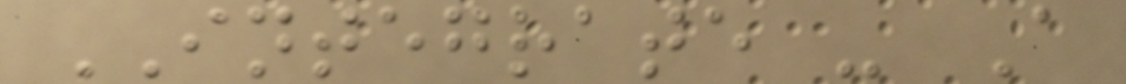INTEGRATE - A
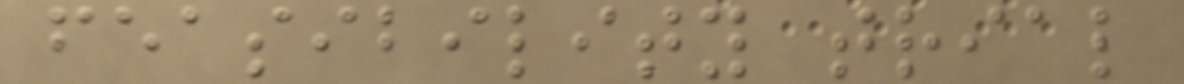feasibility trial
